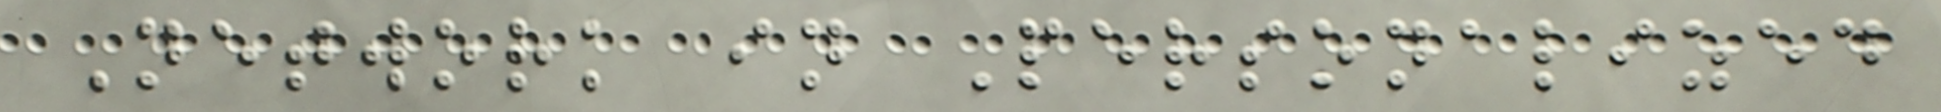Network in Personalized
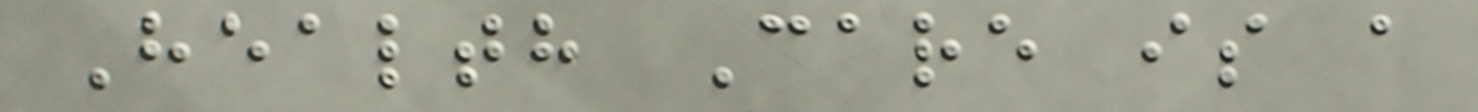Health Care is a
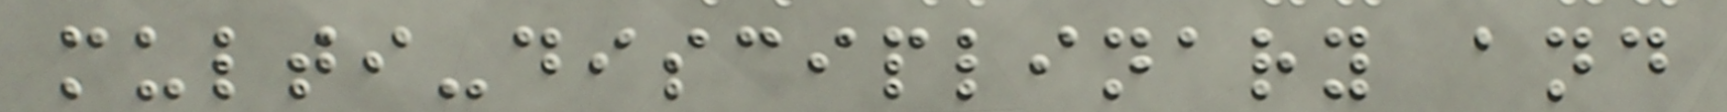multi-disciplinary and
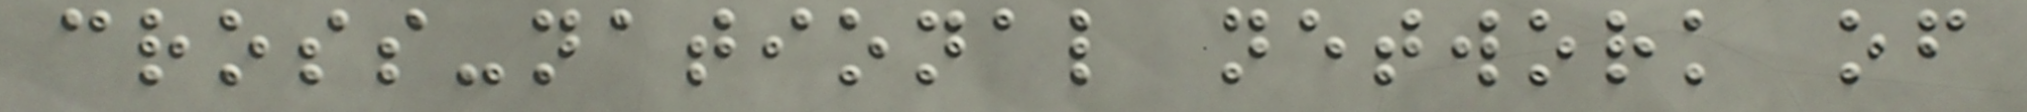cross-national network of
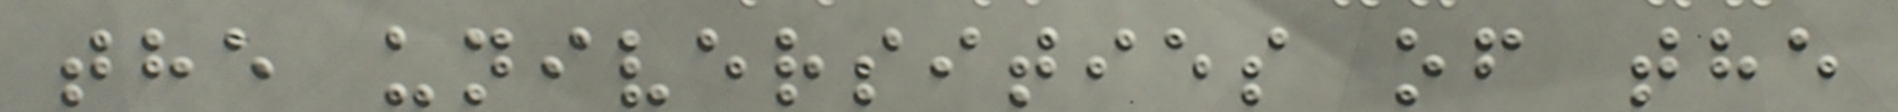the universities of the
